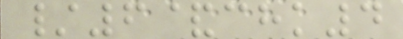/6&chk4
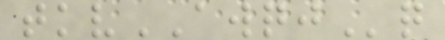tkvAWQJq
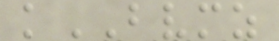kBVMZ
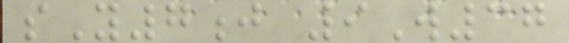sY7j 9W37
